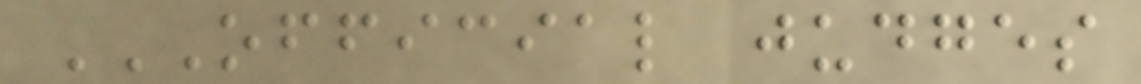OFFICIAL JUDGES
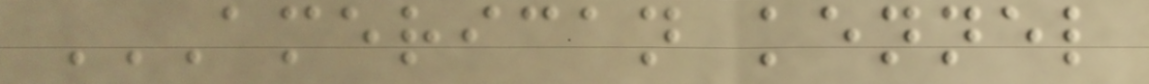AMERICAN KENNEL
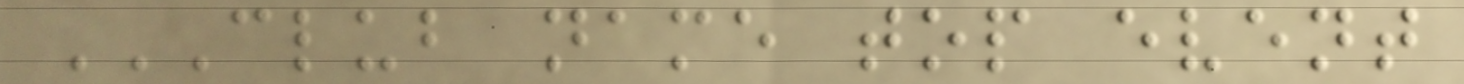CLUB NAME TOP EVENT
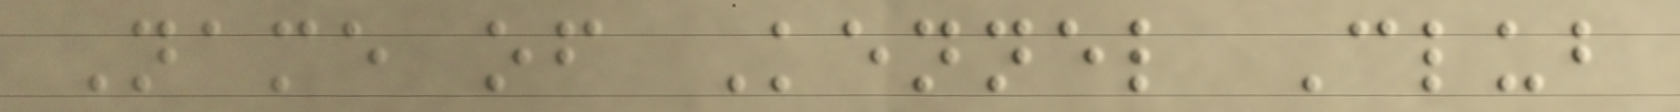Name of Kennel Club
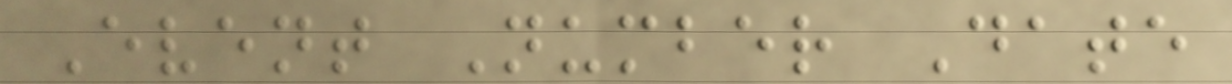Event Number Date
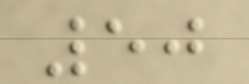50
